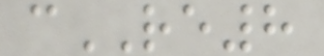cRE8
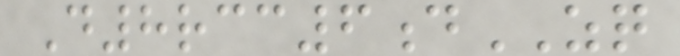D8rcc6dZQ
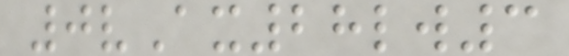0vAx28lw3
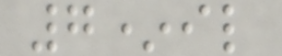7*il
